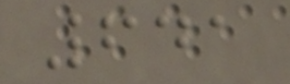641
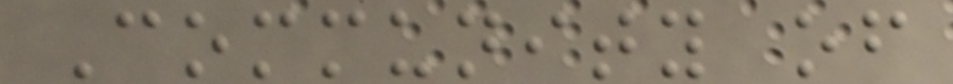Community of
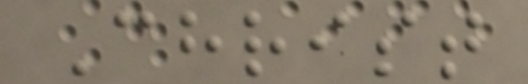Christ
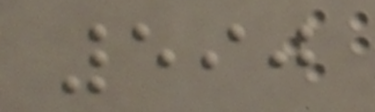590
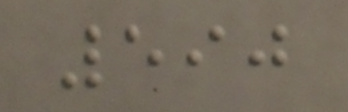590
